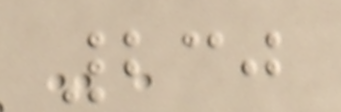230
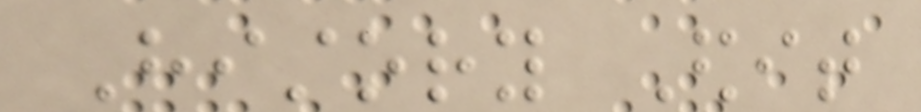History Edit
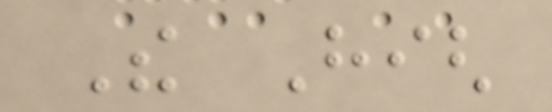The High
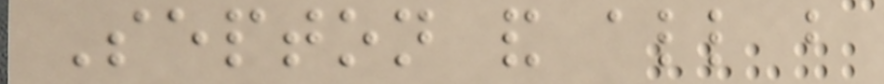Septon and all but
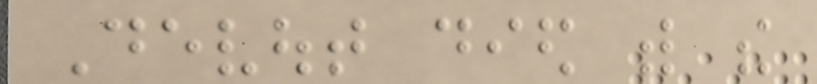Devout died with the
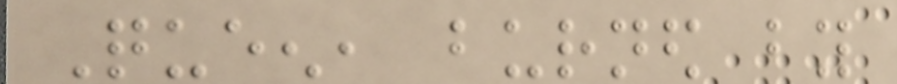Queen, burned by
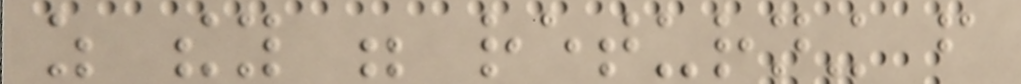as they were returning from
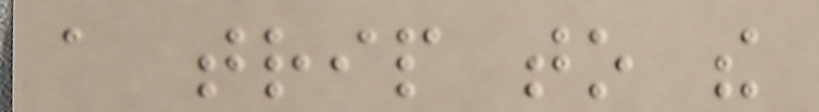a trip to the
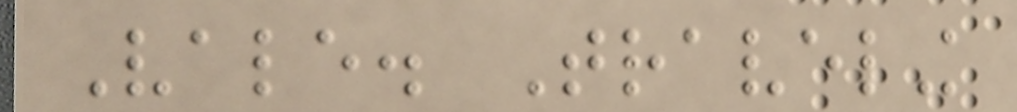Vale. Traveling
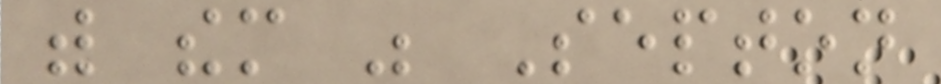with them was Septon
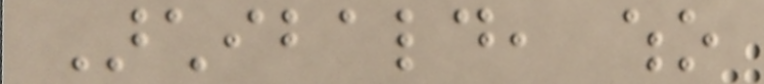Archibald, who
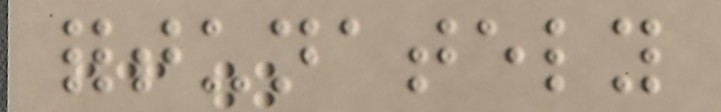fortunately
